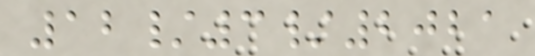12/3/2021
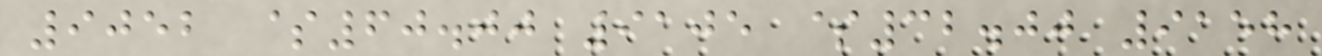9052 $60.00 9105 $32.00 9158
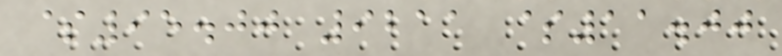$95.00 9211 $11.00
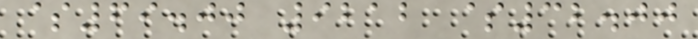$69.00 9212 $32.00
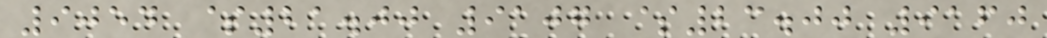9054 $21.00 9107 $23.00 9160
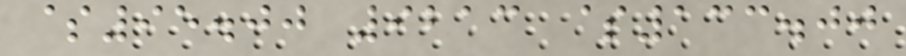$95.00 9213 $133.00
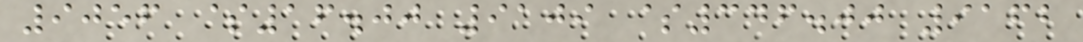9056 $16.00 9109 $346.00 9162
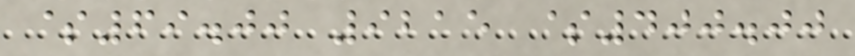$69.00 9215 $400.00
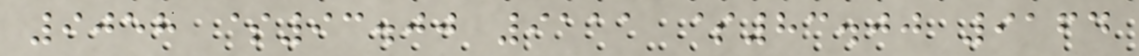9058 $93.00 9111 $83.00 9164
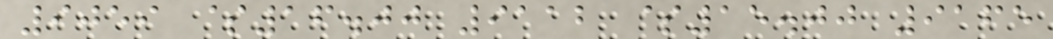9059 $16.00 9112 $15.00 9165
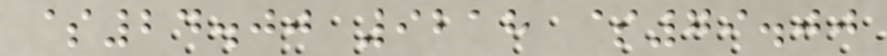$24.00 9218 $79.00
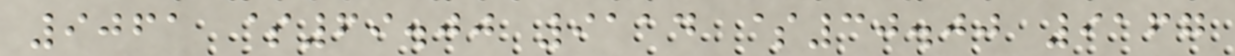9061 $69.00 9114 $30.00 9167
